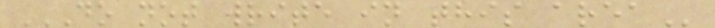DO NOT WRITE IN THIS AREA
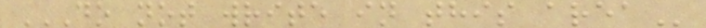DO NOT WRITE IN THIS AREA
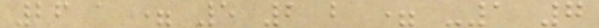26 a = 5 2 b = -1 7
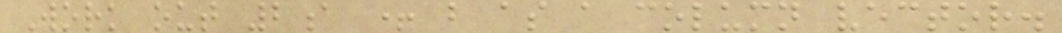Work out 2a + b as a column vector.
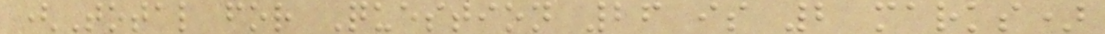(Total for Question 26 is 2 marks)
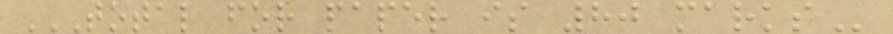TOTAL FOR PAPER IS 80 MARKS
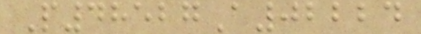P48527A02224
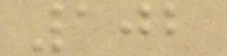102
